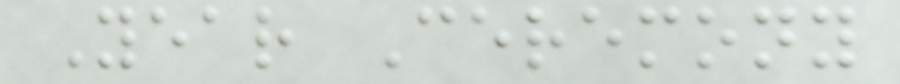Year Ceremony
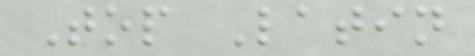Top Latin
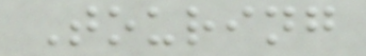Touring
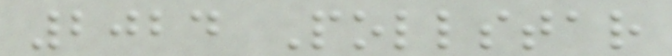2024 Pollstar
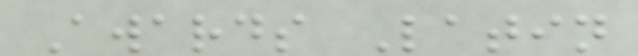Awards Latin
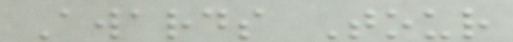Awards Tour
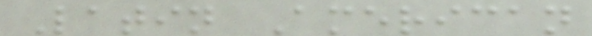Latin American
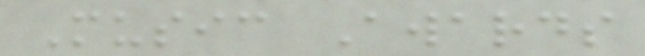Music Awards
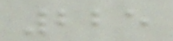225
